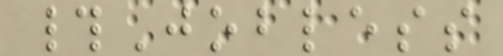#Jobless
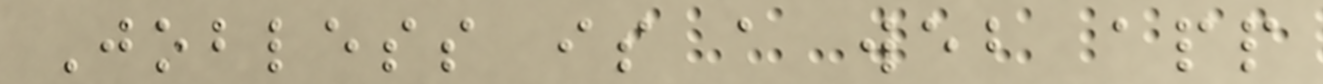Jobless is a web app
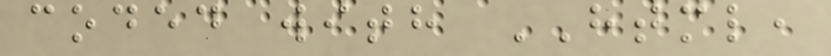coded with HTML,
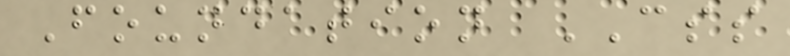Foundation CSS
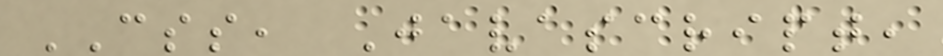CSS, Javascript,
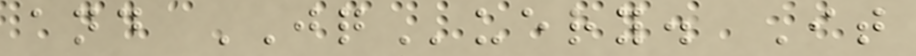and JQuery. It
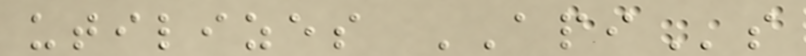utilizes APIs
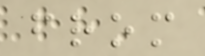from
